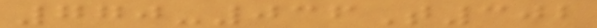770-036T302
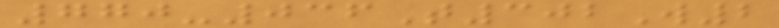770-036T302W2
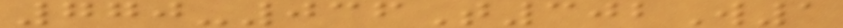770-036T302W1
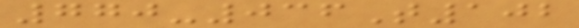770-036T102
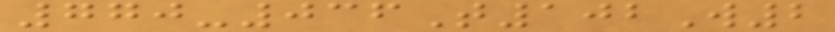770-036T102W2
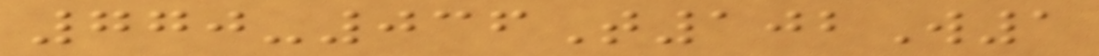770-036T102W1
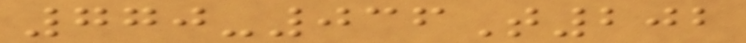770-036T202
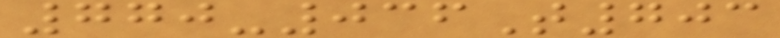770-036T703
